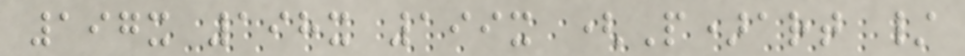197x 198x 199x (P)art /
